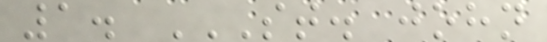1. ST. JOHN
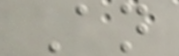An
